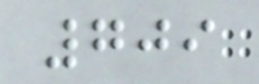709
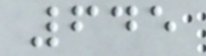645
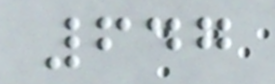647
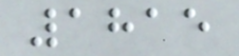1815
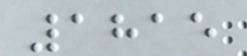1815
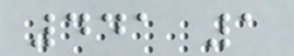441 1
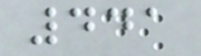441
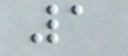1
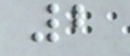2
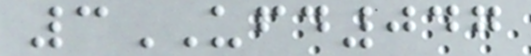3UFD047
